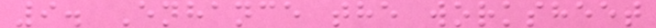9. Enhance the worksheet
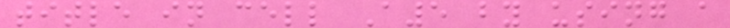title in cell A5 by using a
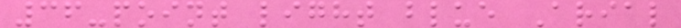36-point light blue Arial
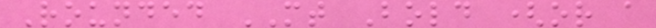Rounded MT Bold (or a
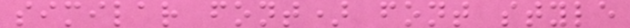similar font) font style
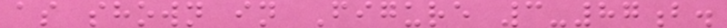as shown in Figure 3-87b.
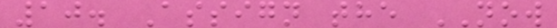10. Assign the NOW
